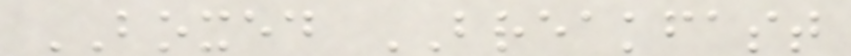BOXED BREAKFAST
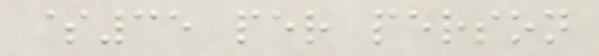$35 per person
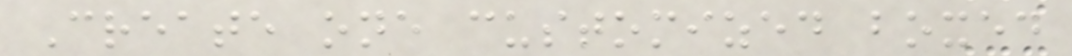Create one customized boxed
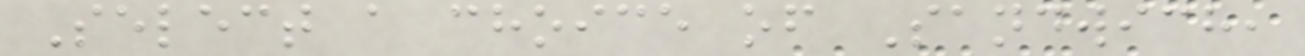Select a choice of Sandwich,
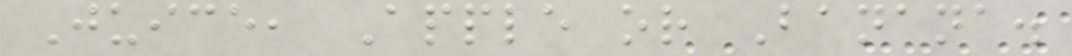Juice, Apple or Banana.
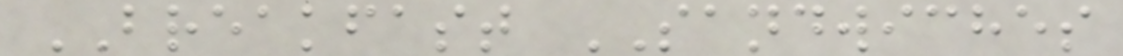BREAKFAST SANDWICHES
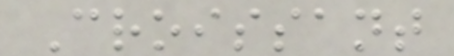Croissant
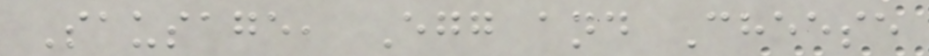Sausage, Egg and Cheese
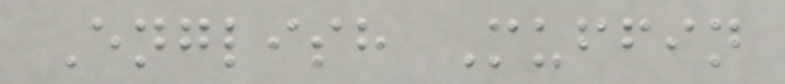English Muffin
